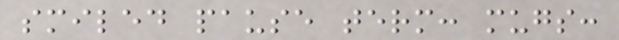smiled pause term: mugs:
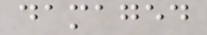damaged
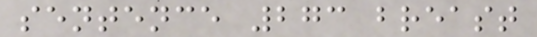sentence 273 breast
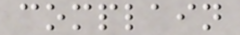complain
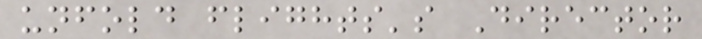unfold flights's Director
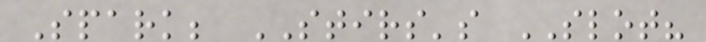Spark; STIRS's SLOT?
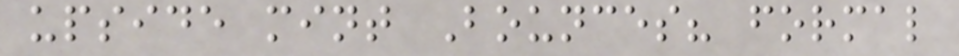upside mint Bounces? formal
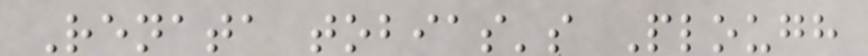Renata tobias's Plough
